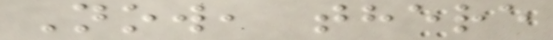Now, there
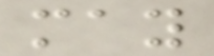may
